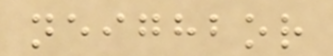neighbor
